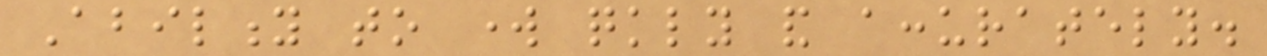Ability to work quickly and accurately.
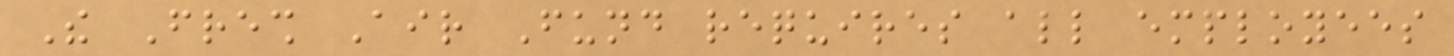The Fresh Air Fund requires all employees
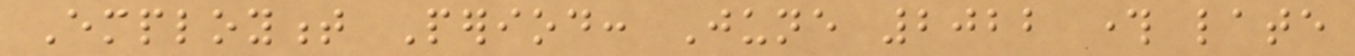Employment Period: June 2022 through late
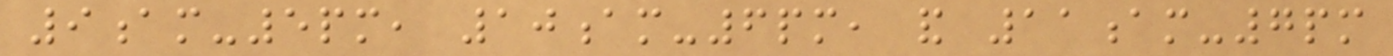9am-5pm, 10am-6pm, and 11am-7pm
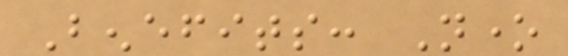Benefits: None
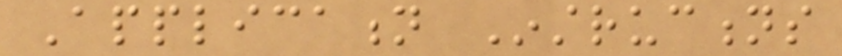Application Instructions
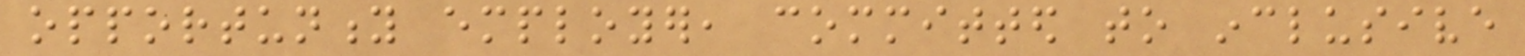opportunity employer, committed to inclusive
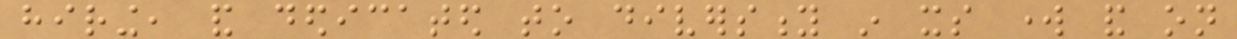hiring, and dedicated to diversity in its work and on
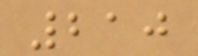210
